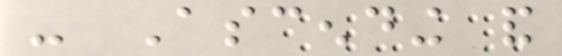- Ascending and
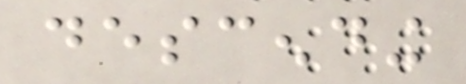descending
